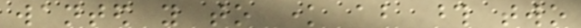wanted you to know about those two
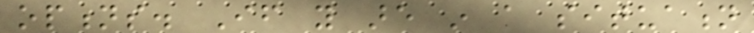options. If you are in a situation
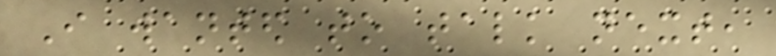I wanted to talk next,
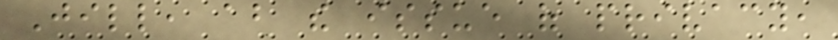Jill, about the issue of privacy,
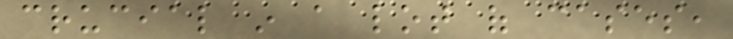crucial in a lot of cases,
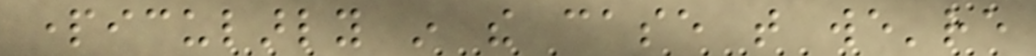particularly in the case that we're
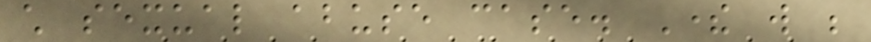child sexual abuse case. There will be
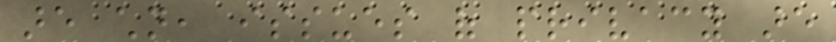are children, issues of privacy are
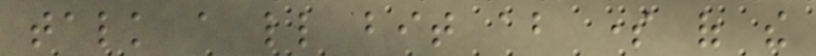talk a little bit about some of the
